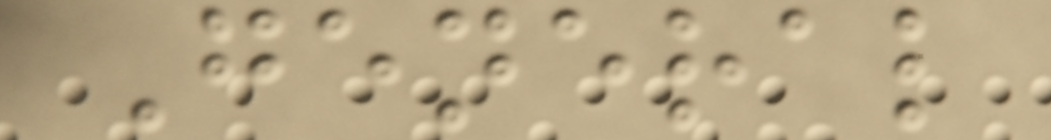General
